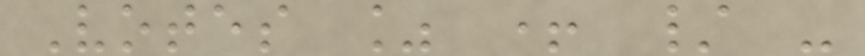Votes % + / -
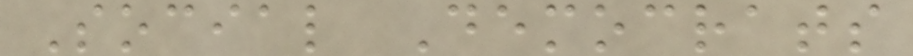Social Democrats
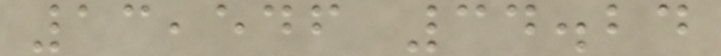13,546 34.24
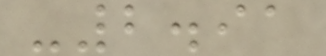-2.91
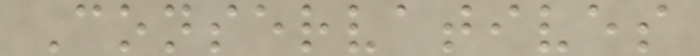Conservatives
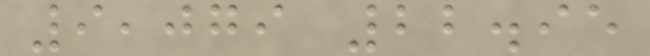9,079 22.95
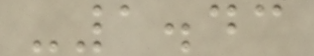-1.43
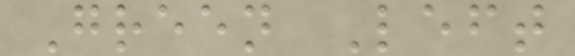Green Left
